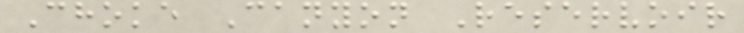Choke Canyon Reservoir
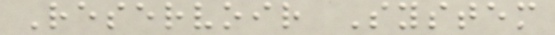Reservoir System
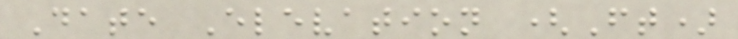Date Elevation (Ft)
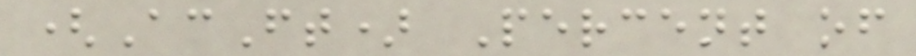(AcFt) Percent of
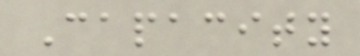Capacity
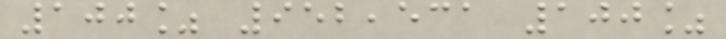100% 952,531 100%
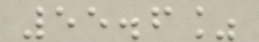55.6%
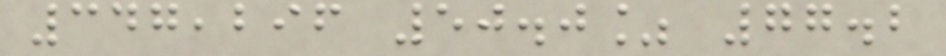347,296 50.0% 77.2
